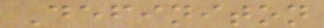Definiton
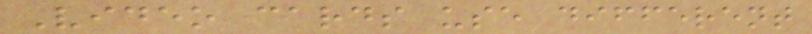Video cards use different
